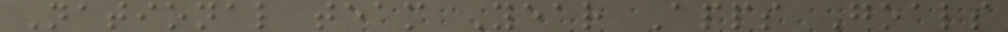National team Year Apps Goals
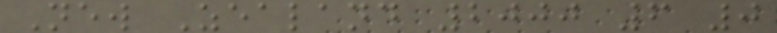New Zealand 2000 6 0
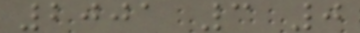2001 3 0
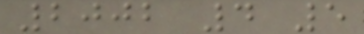2002 4 5
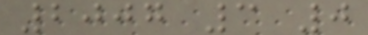2007 3 0
